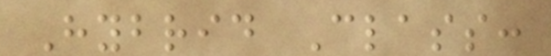Hybrid Class:
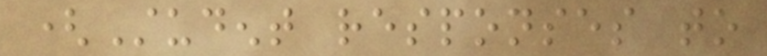(Student responses to
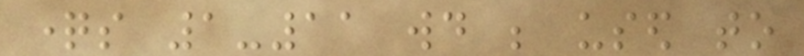questions 1-11 would be used to
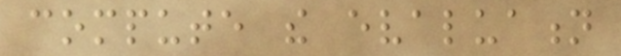compute the evaluation
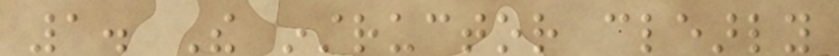1. The instructor clearly
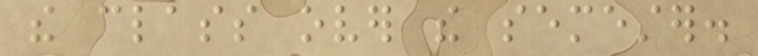the class over the semester.
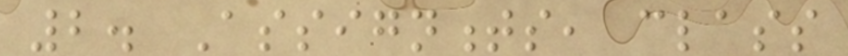2. Assignments, class
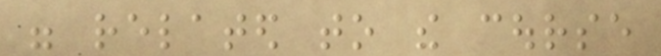were related to the course
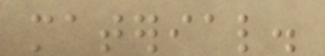material.
